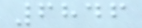6846
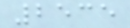2535
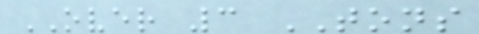OVER 3 TONS
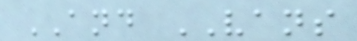AND VANS
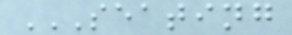SEATING
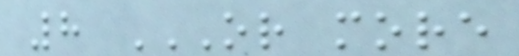8 OR MORE
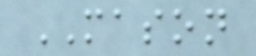MASON
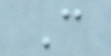C
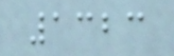1323
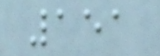151
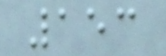153
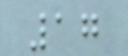17
